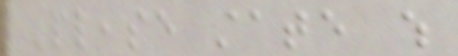Please state which
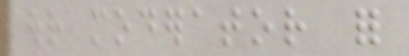our moderator for
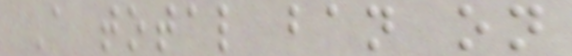A total ban on
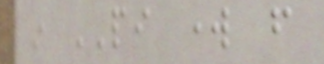in PI work from
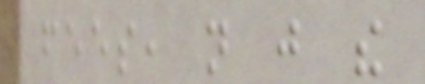fees, not just the
